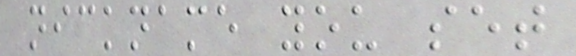nickname you set
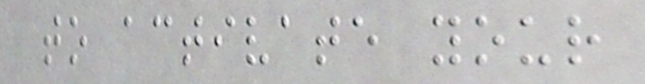to activate your
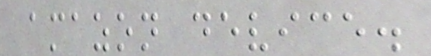amazon device.
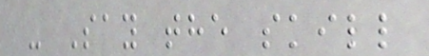- Say the skill
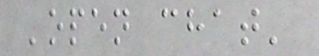'open chat'
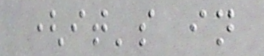(it's in
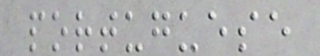portuguese
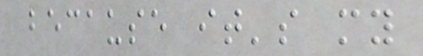because it's my
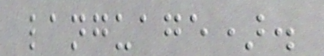language).
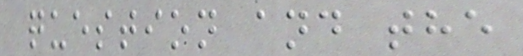question and the
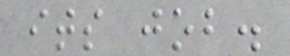its job.
